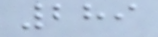289
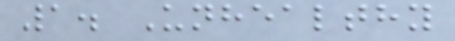1. Unhealthy
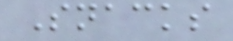Snacks
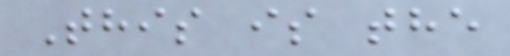This is the
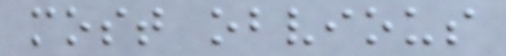most obvious
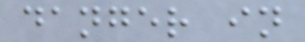danger in
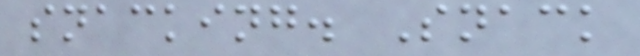snacking. Snack
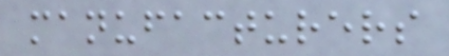manufacturers
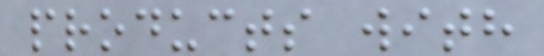products with
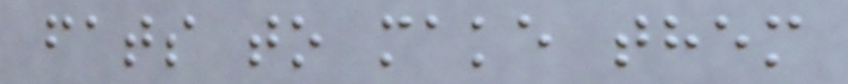fats to make them
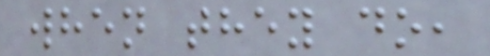when they do,
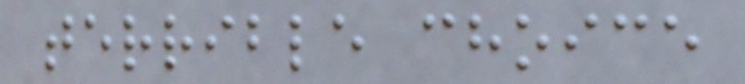terrible choice
